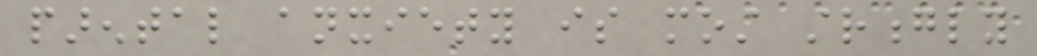parental anxiety is most strongly
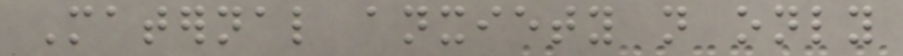Maternal anxiety not only
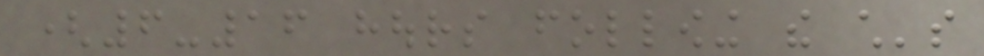(6-16 hours following the child's
